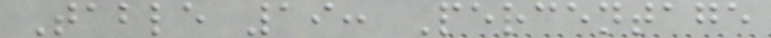Table 19: Percentage
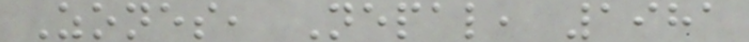Zones, Nepal, 1981
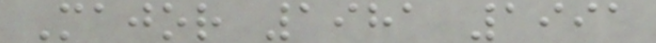Major 1981 1991
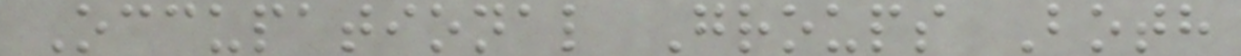Occupational Groups Both
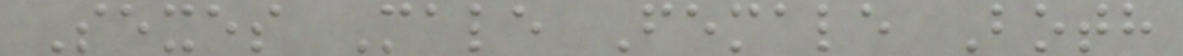Sexes Male Female Both
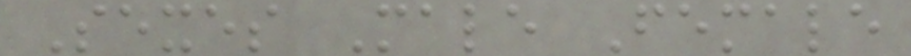Sexes Male Female
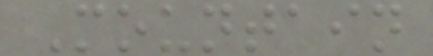Mountain
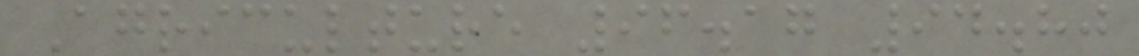Agriculture 96.17 94.80
